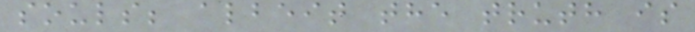souls; albeit the truth is
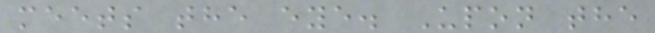meets the eye. Upon the
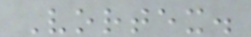Vortex.
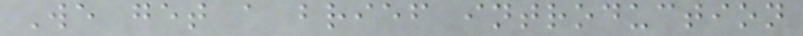We get a brief introduction
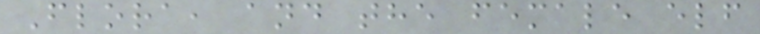Flora, and the female elf
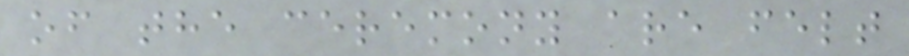of the ceremony are felt
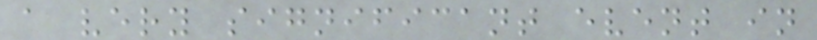a very significant event in
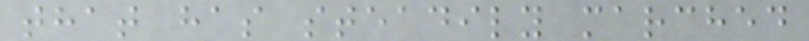that has steadily marched
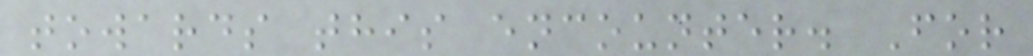towards this encounter. For
